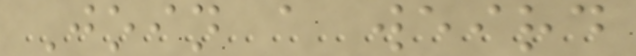Join a weird
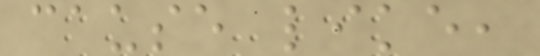cause like,
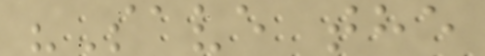"Save the
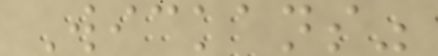Wickans"
